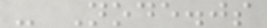- Node.js
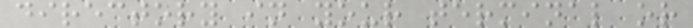directory in your terminal or
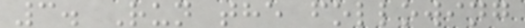3. Run the following
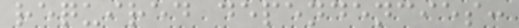required dependencies:
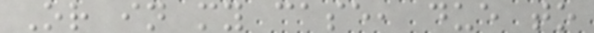Or in my case, due to
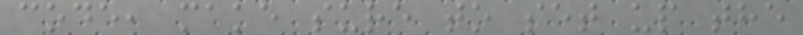code, make sure to set up the
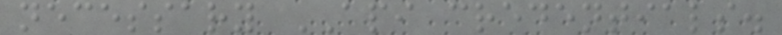necessary API credentials.
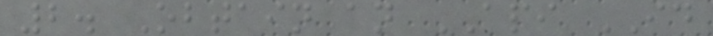2. Obtain an API ID
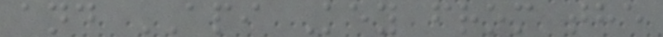and API Key from the
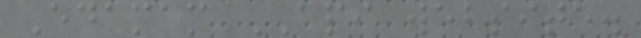Edamam API website.
